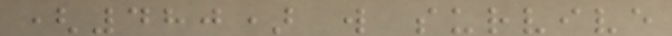(480) will survive
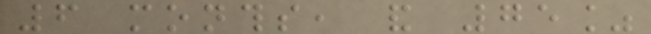6 months, and 75%
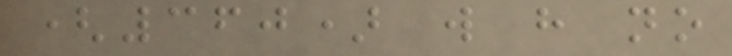(360) will have no
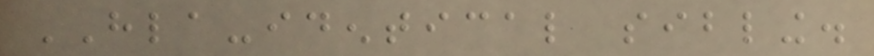HLA-identical sibling.
